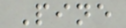Pine
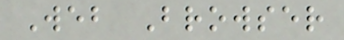Web Browser
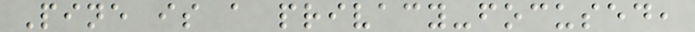Pine is a privacy-focused,
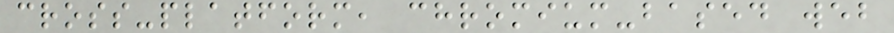cross-platform, chromium-based web
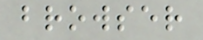browser
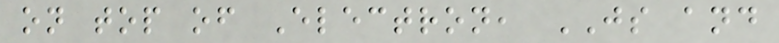on top of Electron, JS and
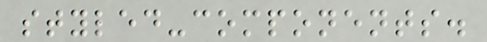styled-components.
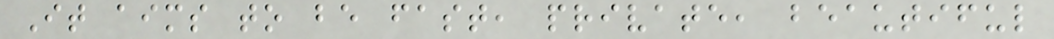It aims to be fast, private, beautiful
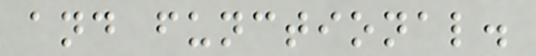and functional.
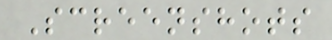Screenshots
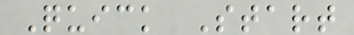Quick Start
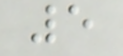5
